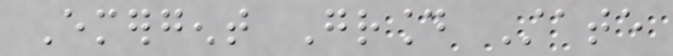Emergent Ground State
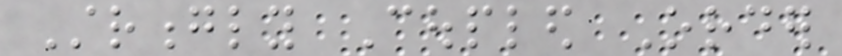Strongly Coupled Order
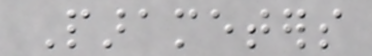Parameters
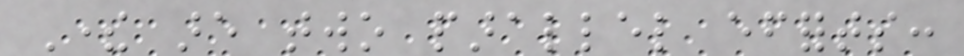There are two parallel efforts:
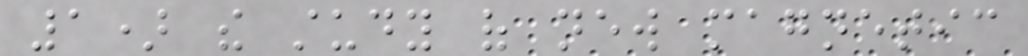1) the study of new magnetic
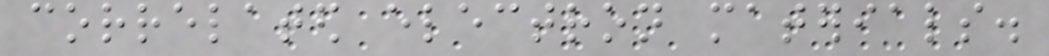correlated electron materials.
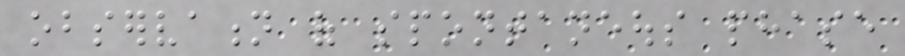observation of spontaneous phase
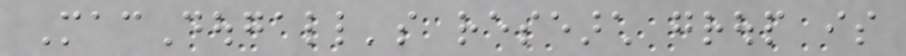MacDougall's research group is
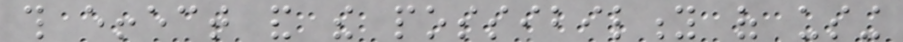this effect and the possibility of using
